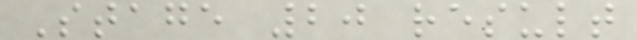Stage 20 result
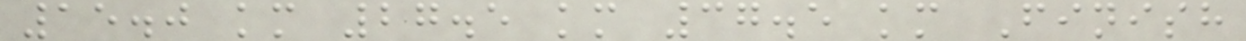15.0 km 27.5 km 37.5 km Finish
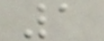1
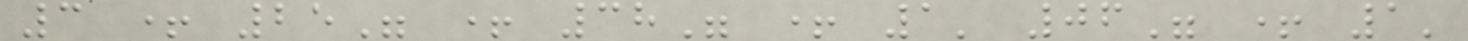3 + 25" + 38" + 1' 06" + 1'
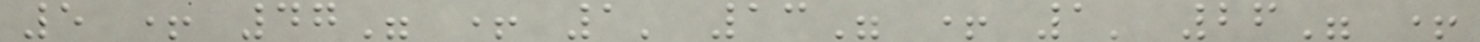5 + 47" + 1' 13" + 1' 26" +
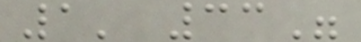1' 33"
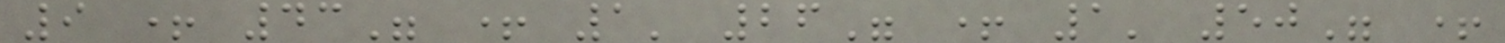9 + 43" + 1' 26" + 1' 50" +
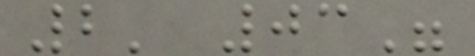2' 03"
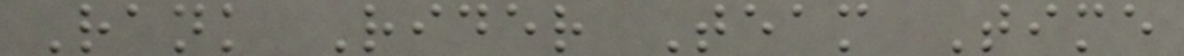Rank Rider Team Time
